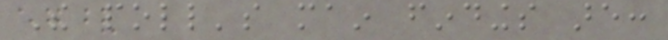The poll's main findings are:
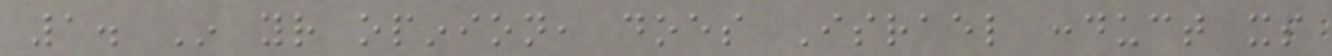1. In your opinion, does Israel conduct its
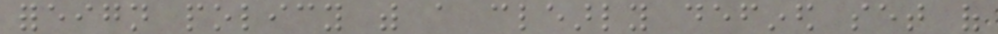foreign policy with a clearly defined set of
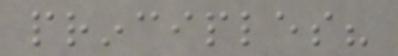principles?
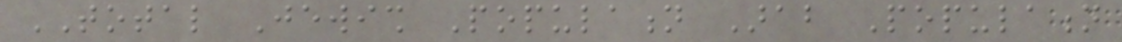TOTAL Jewish Population Arab Population
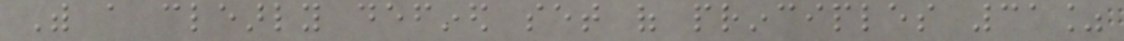With a clearly defined set of principles 31%
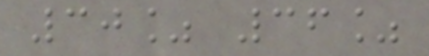30% 36%
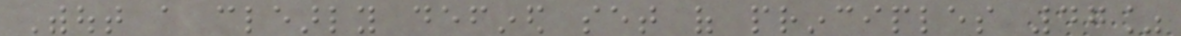Without a clearly defined set of principles 47%
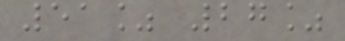51% 27%
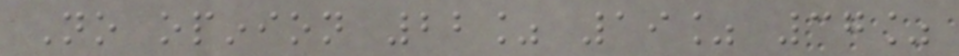No opinion 22% 19% 37%
